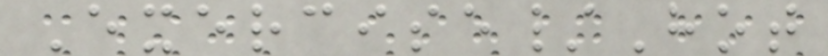Exercise/Hot
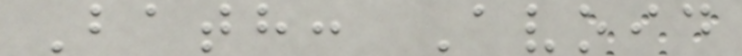Bath: Avoid
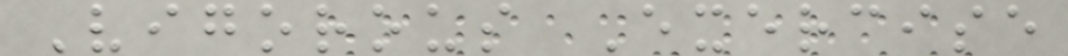Vigorous Exercise
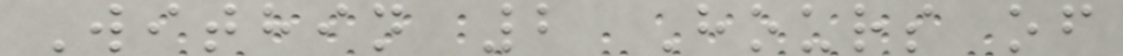Within 2 Hours of
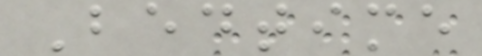Bedtime
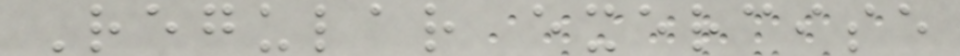Regular exercise
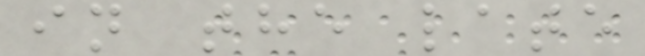in the late
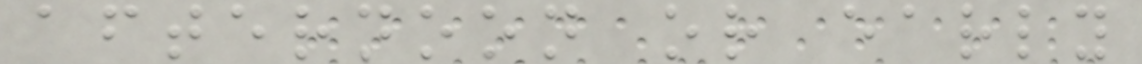afternoon or early
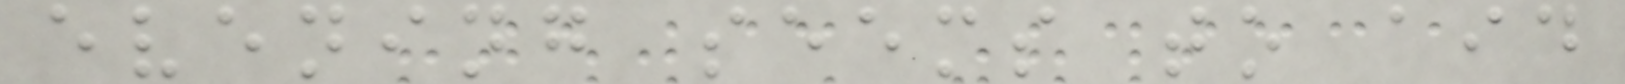evening seems to aid
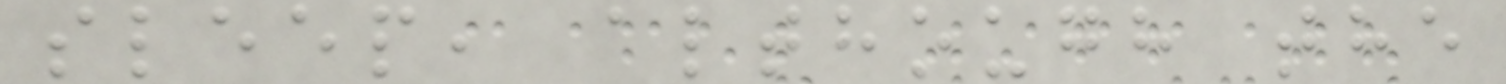sleep, although the
